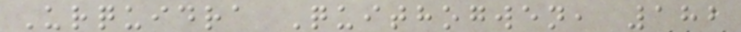Urquidra Quithogwen, 182
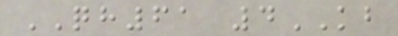QH61 4KB
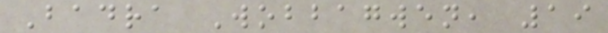Badra Wobbagwen, 19
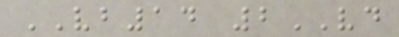VB14 2VD
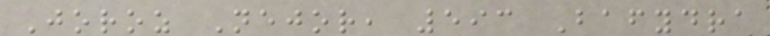Joroz Nejor, 593 Bafydra
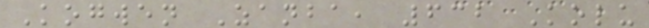Kogwen Zanba, 632 Kolu
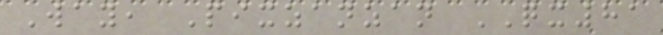Way, Pixzanzan QX81
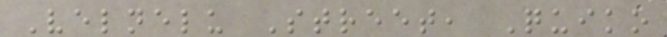Velnelu Street, Quiko
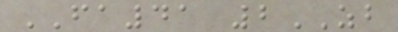FA41 2ZB
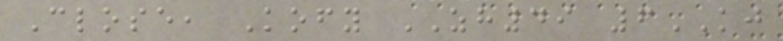Close, Kofy ZH49 6KJ
